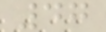47
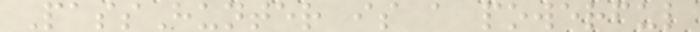PassHunter is a powerful
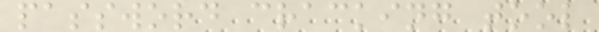password cracking tool
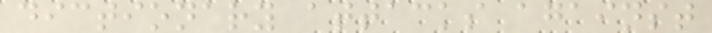dictionary attacks against
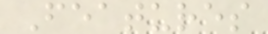Features
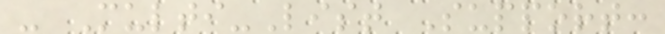- Multi-List Support:
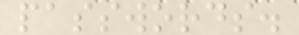passwords.
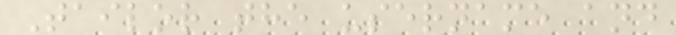Tailor the username and
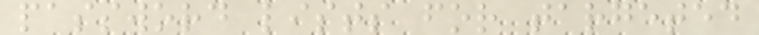password lists for targeted
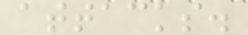attacks.
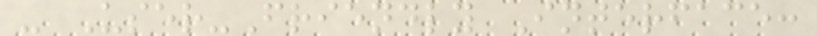- User-Friendly Interface:
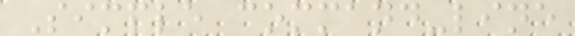Simple command-line
